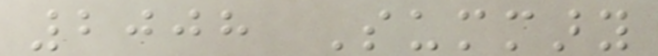2008 Summary
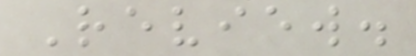Review.
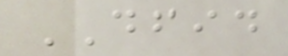DFID
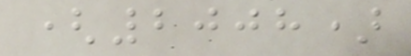(2008)
